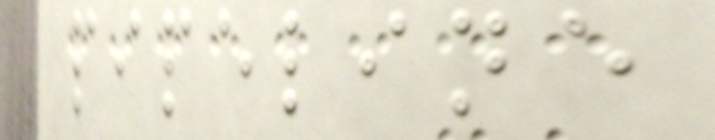pipeline
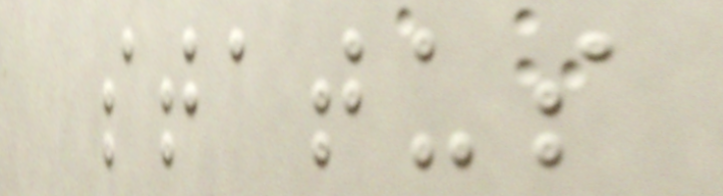status
